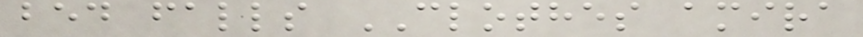bed falls CLOTHES amira
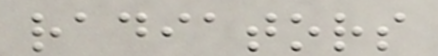radiators
